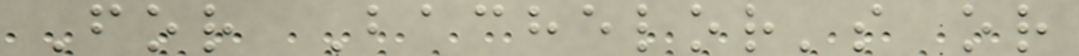For Bachelor's or
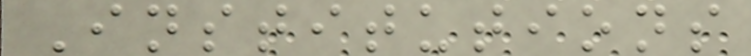Institutions
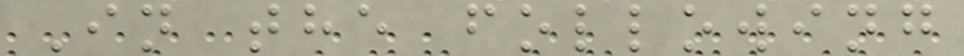In the following
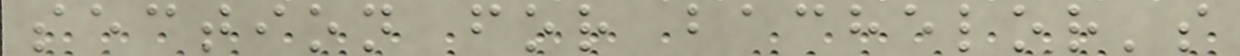section for bachelor's
